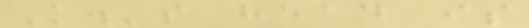K.'s head is
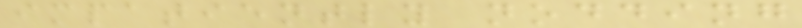impatiently nodding
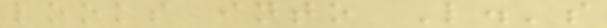looks into L.'s
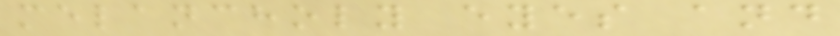melancholy eyes and
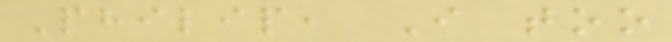Philip, I too
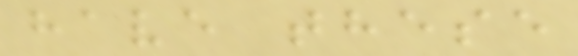have these
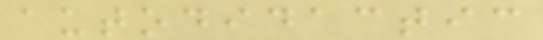autodidactic
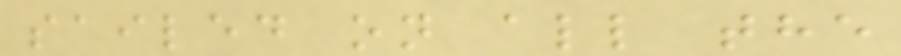sailed on all the
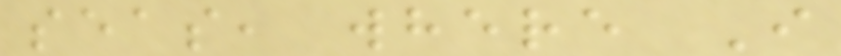seas, where I
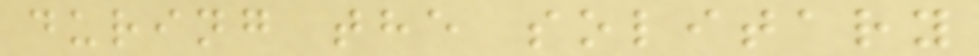during the solitary
